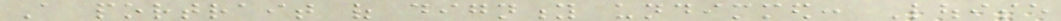A portrait of dignity undimmed: Louise
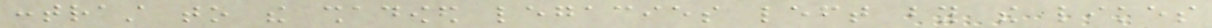contrast to the shadowed legacies left by the likes
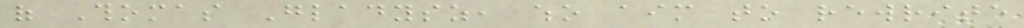of Thomas Gladysz, who aim to rewrite
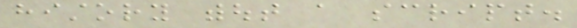history without a script.
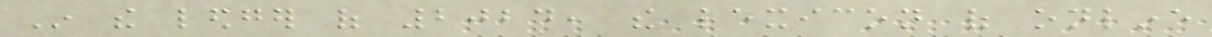In the ledger of 2024, the lexicon of online
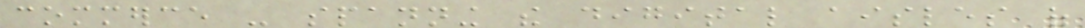commerce - spanning the digital aisles of
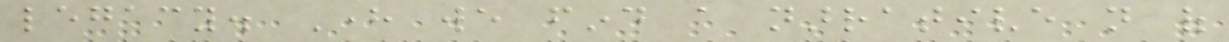legacy. Here we find a narrative not of
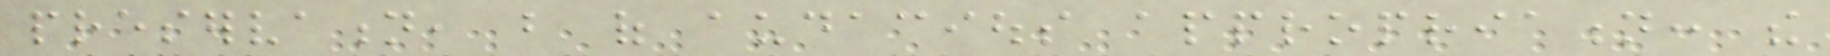preservation, but of audacious appropriation: the
